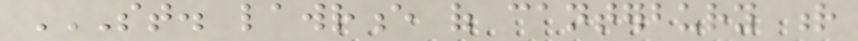ST. LAWRENCE OF CANTERBURY R
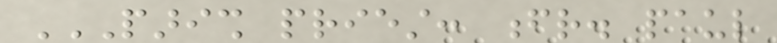PARISH PRIEST: FR. PAUL
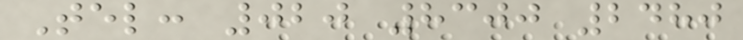Tel: 020 8300 2480
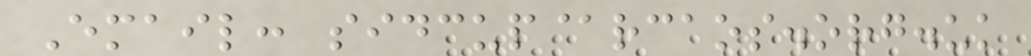Email: sidcup@rcaos.org.uk
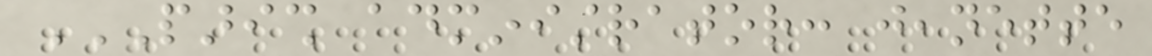PARISH ADMINISTRATOR: JEANETTE
